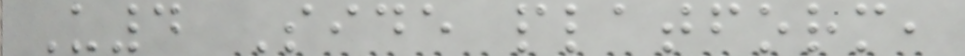U4 Side platform,
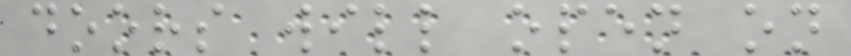doors will open on
